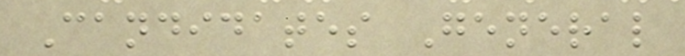Candidates General
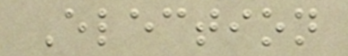Election
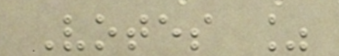Votes %
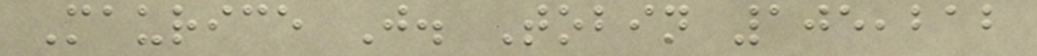Maurice J. Tobin 105,212
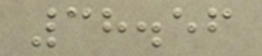38.56
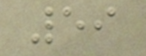59
